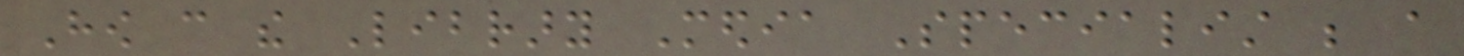How can the Library Media Specialist be a
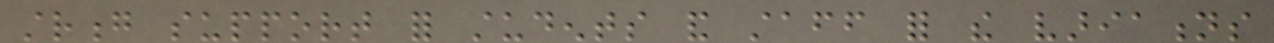strong support for students and staff for the variations
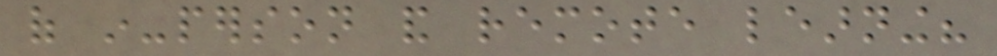of in-person and remote learning?
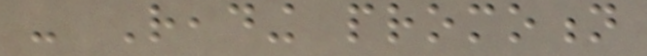- Reading promotion
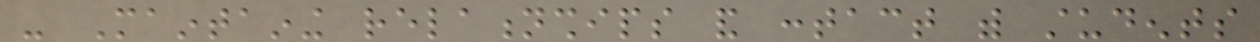- Maintaining relationships and contact with students
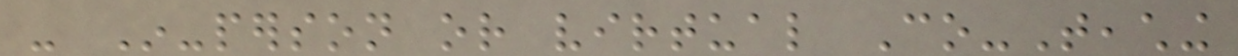- In-person or virtual Co-Teaching
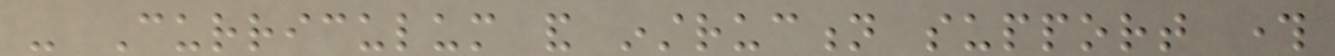- Curriculum and instruction support through
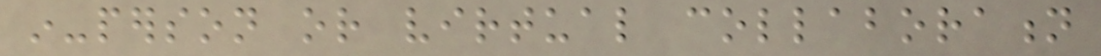in-person or virtual collaboration
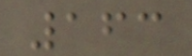163
